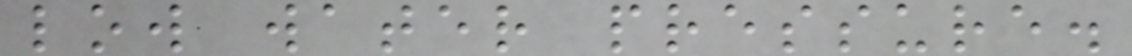low water pressure.
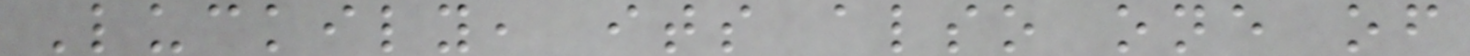Luckily, its also one of
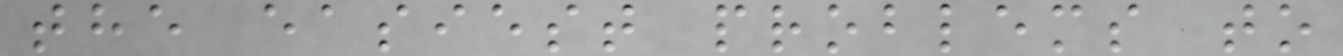the easiest problems to
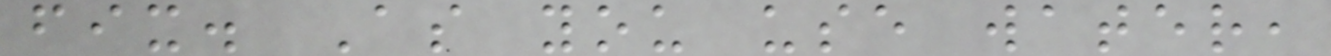fix. As you use water,
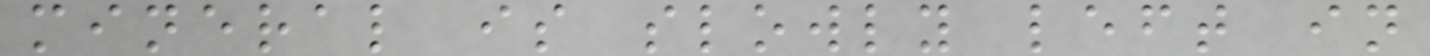mineral is slowly left in
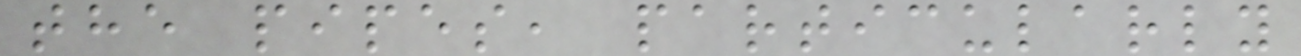the pipes, particularly
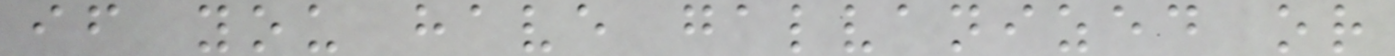if you have galvanized or
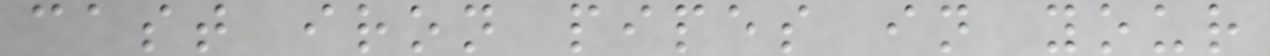cast iron pipes in your
